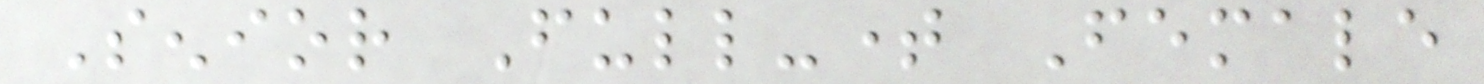Senior Full-time Female
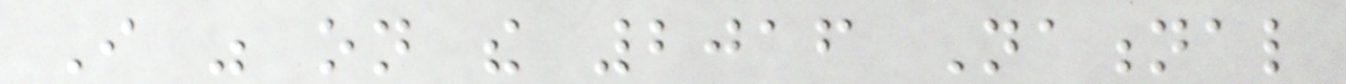I was on the 2016 National
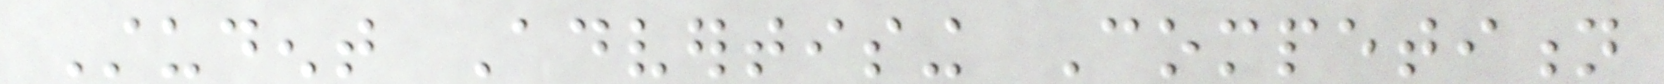Student Advertising Competition
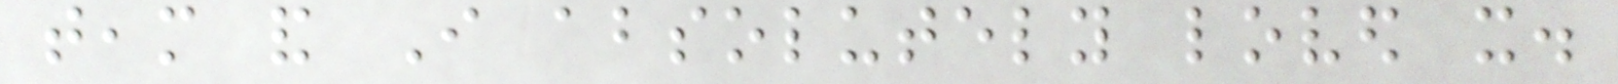team and I absolutely loved it.
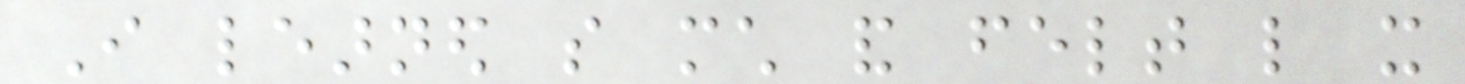I learned so much and felt like it
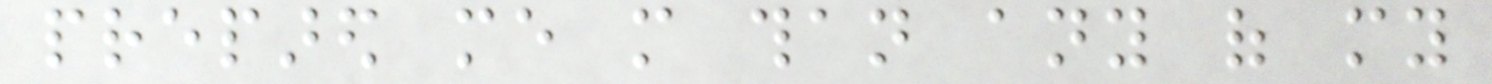prepared me more than any of my
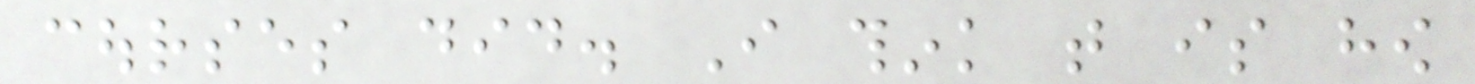courses did. I think that is how
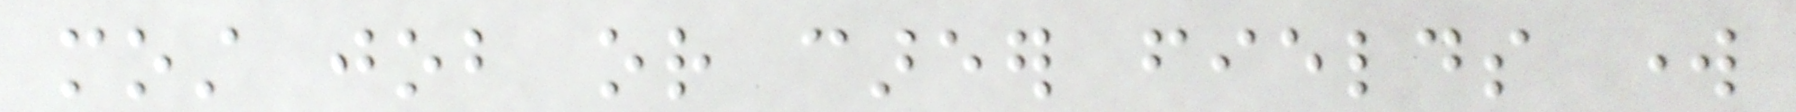most job or career fields work
